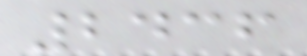2436
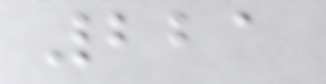221
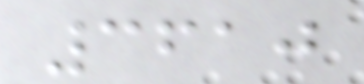3610
